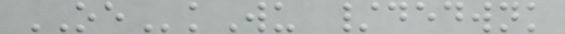OEkWu /dedwnk
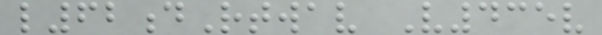l62dRtwav V435v
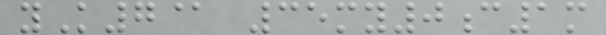yK7@ 35my0c1m
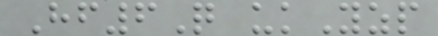Hf6Q ukYzp
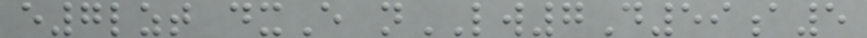e7lzt dxE nLW7D59a5
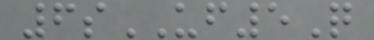6sUF5Q
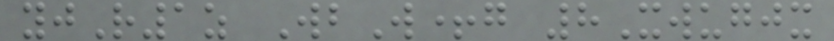yjR1z WbW+g 8Xwugjx
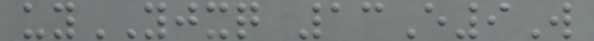uyYJXQ 13E9W
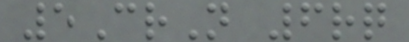5CrN 6rq
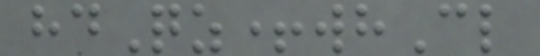hdQz+whCl
